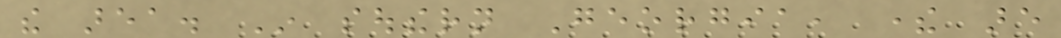the area. In southern Georgia, there are
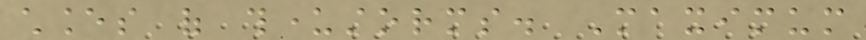chances of thunderstorms. Maximum
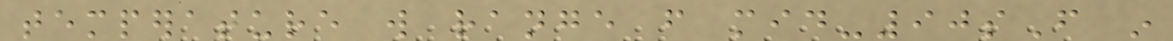temperature will range from mid-90sF in
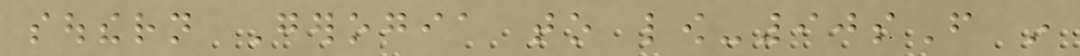southern Gerogia to low-90sF in
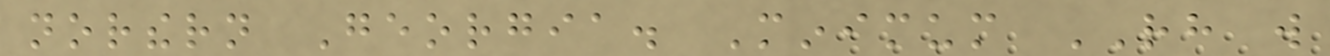northern Georgia. Minimum RH will
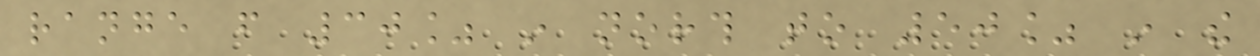range from 30% in north to 50% in the
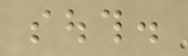south.
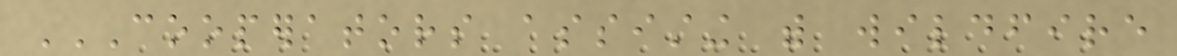COOPERATORS ASSISTING WITH WILDFIRE
